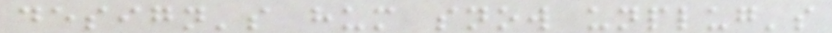design's hum snow unplug's
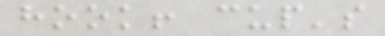hook! cup's
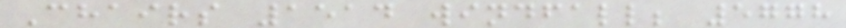Chairs 1514 windfall; 5778
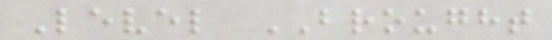Level BROUGHT
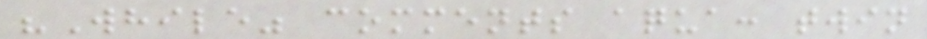"While" comments aqua: twin
